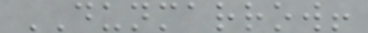DUNMARROW!
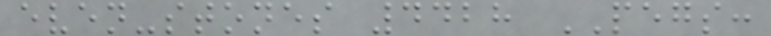even-stones 4428 PEGS:
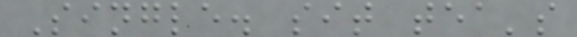Single. sit tea's
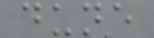dune
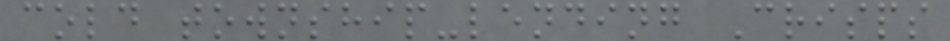cold township-lending Crisps
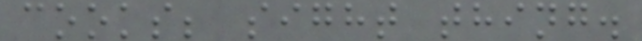cooks; sight thing.
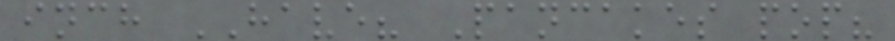inch HAVE? Pancakes pop?
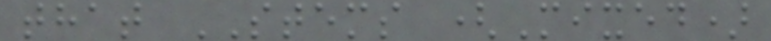that STEMS (Mixed)
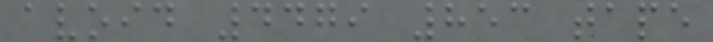avoid 4479 853 tape
